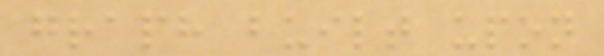graph built upon
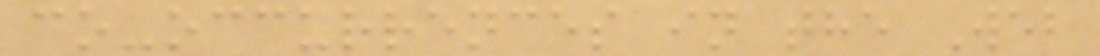co-occurrences in the Web
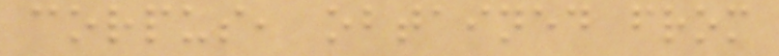corpus, obtained from
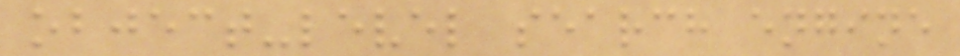object-level search engine
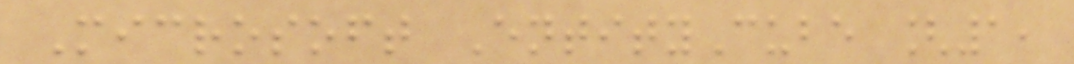Microsoft EntityCube [1,
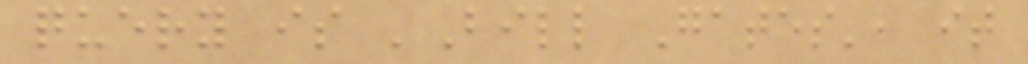query is 'Bill Gates', it
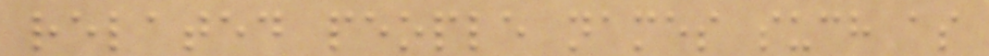related people names such as
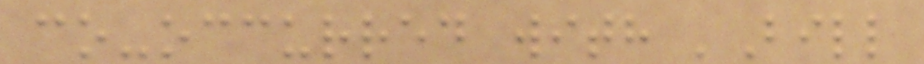co-occurred with 'Bill
